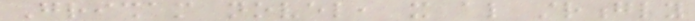Grisham novel, it also strongly
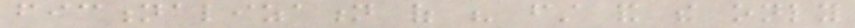fictionalization of his first and the only
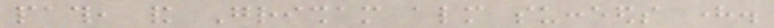path, and Grisham almost succeeds here.
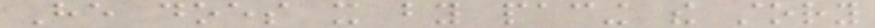He does it by pacing the story
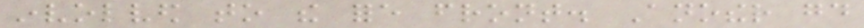involved to the fore front. Another good
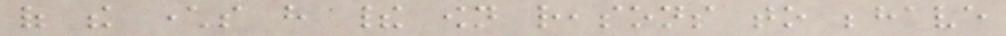of the characters have their own reasons to behave
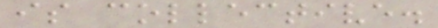is collective.
